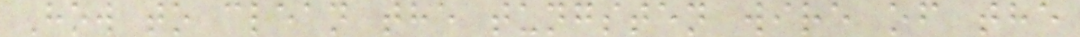How to clean the tungsten wire of the
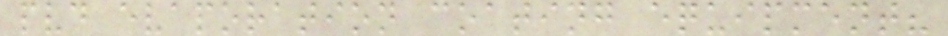pvd evaporation coating equipment?
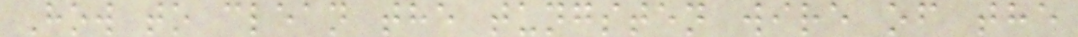How to clean the tungsten wire of the
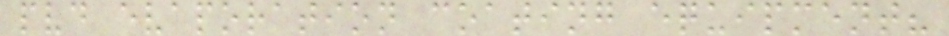pvd evaporation coating equipment?
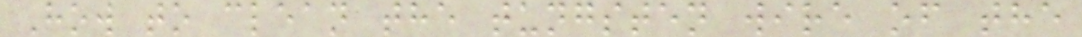How to clean the tungsten wire of the
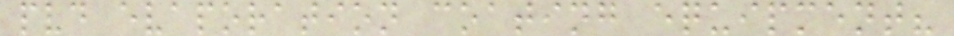pvd evaporation coating equipment?
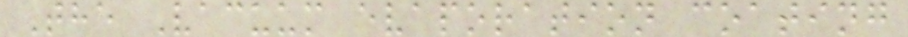The Vacuum evaporation coating
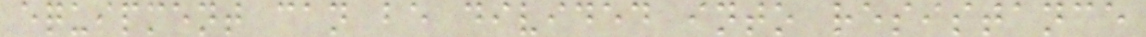equipment can be divided into resistance
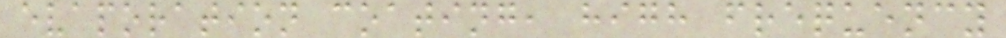evaporation coating, high frequency
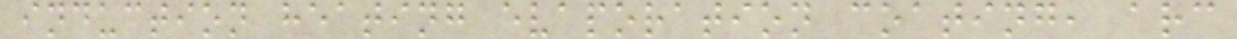induction heating evaporation coating, arc
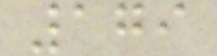179
